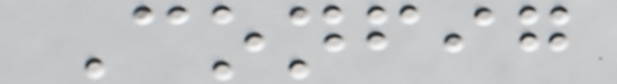Config
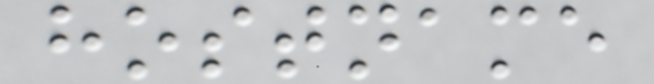hostname
